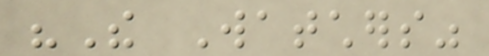"The Watchers"
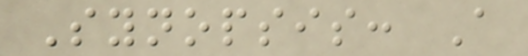Synopsis: A
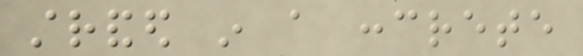stranded in a concrete
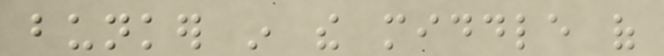bunker in the middle of
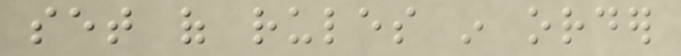set of rules in order
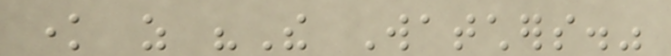know as "The Watchers."
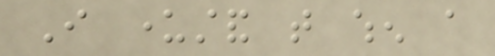I understand that when a
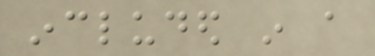included in a
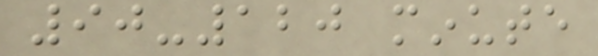90-120 minute
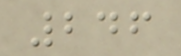246
